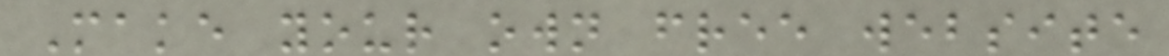Make your own free website
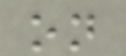on
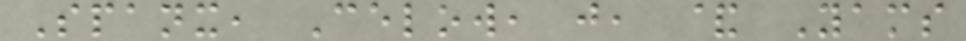Spanx, Celow, j, & Yams
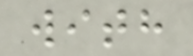with
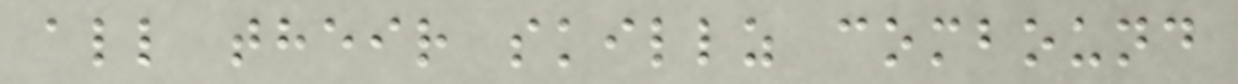all their skillz combound
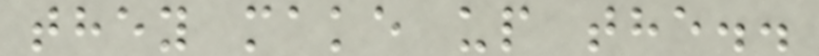they make up the..
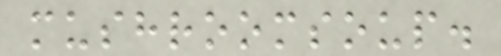mushroomsoup.
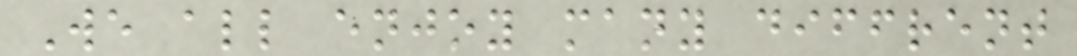We all enjoy many diffrent
